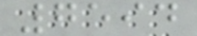7594
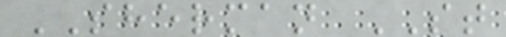SHERMAN ST
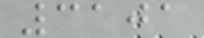3101
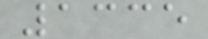1335
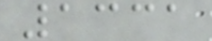1331
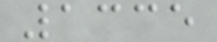1335
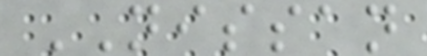NISSAN
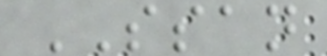SSAN
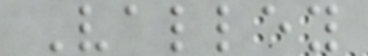Valley
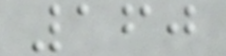160
